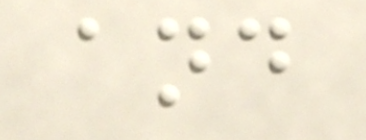and
